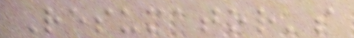Resumator's
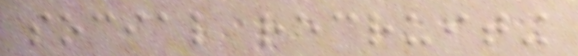social recruiting
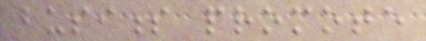business promote
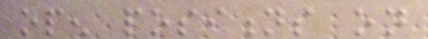open positions on
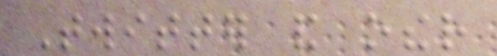Twitter and other
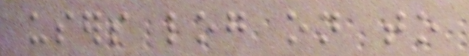users log on to
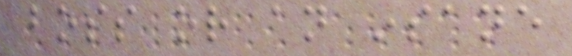boss or an insane
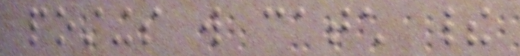postings will catch their
